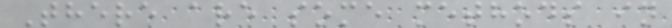There are some methods in
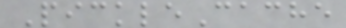PickleCache
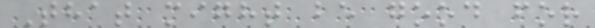That might be good for
